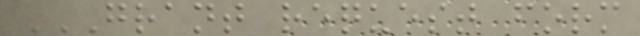GRANT REQUEST FORM
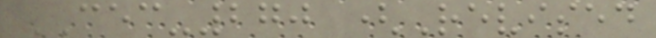CEC-270 (Revised
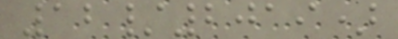12/2019)
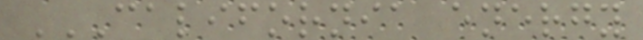CALIFORNIA ENERGY
